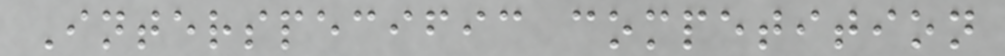Interspecific competition
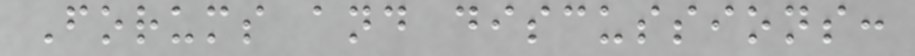Forums and discussions:
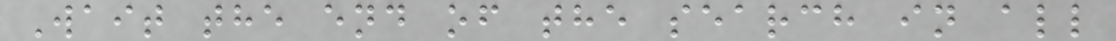Wait the end of the search in all
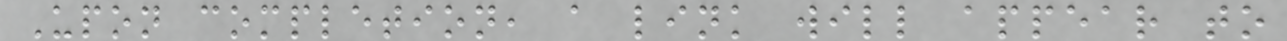Upon completion, a link will appear to
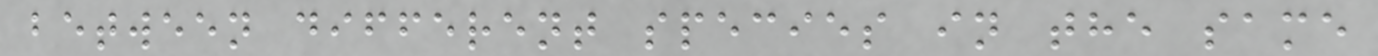between different species in the same
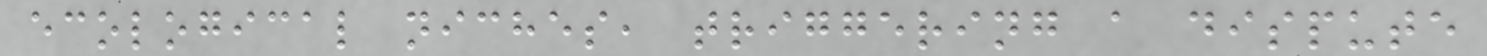ecological niches, triggering a dispute
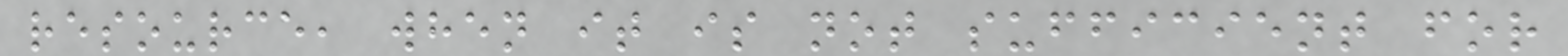resource, when it is not sufficient for
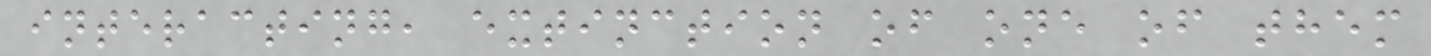interacting, extinction of one of them
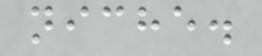niche.
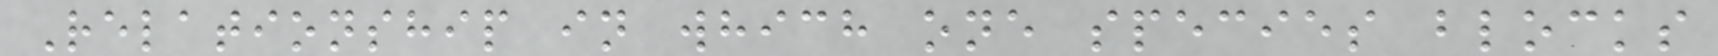Relationship in which one species blocks
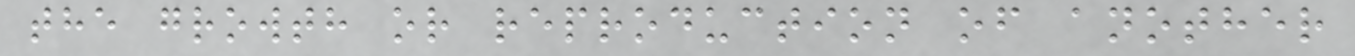the growth or reproduction of another
